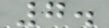7.
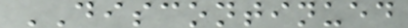DISCONTINUED
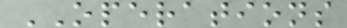OPERATIONS
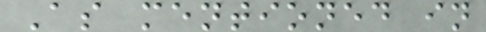As mentioned in
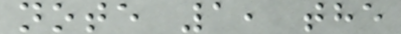note 1, the
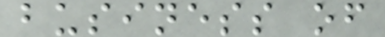business of
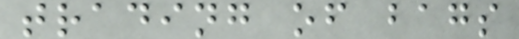trading of bags
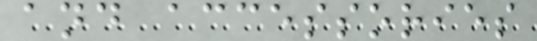and accessories
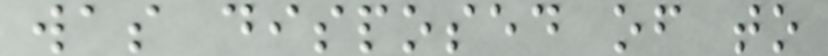was disposed of to
